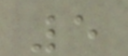5
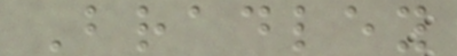Bradley
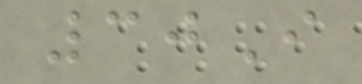30I
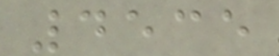4535
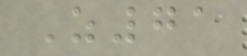Z71
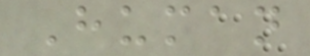Human
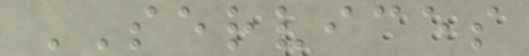SERVICES
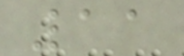11
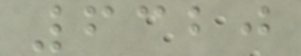6320
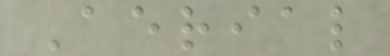Aerial
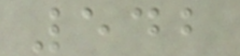542
